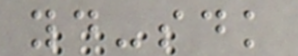yd-sdk
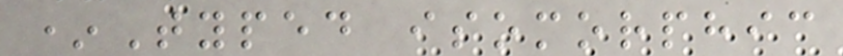*Typed isomorphic
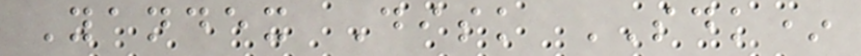Yandex Disk SDK*
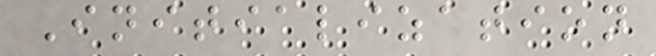Initialization
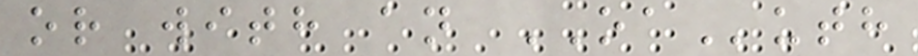or with an OAuth
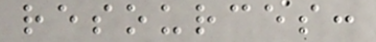resources:
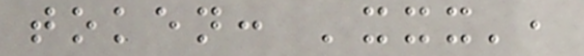token: 'xxx',
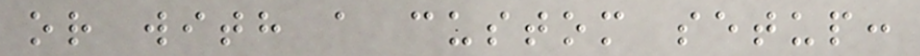or with a custom setup:
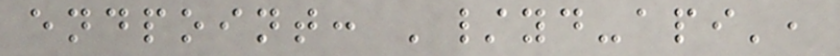endpoint: '/yd-api',
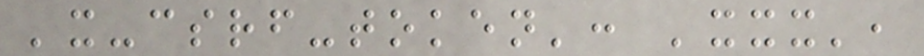'x-csrf-token': 'xxx',
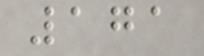171
